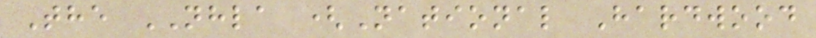The NHLA (National Hardwood
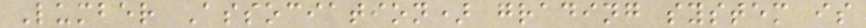Lumber Association) grading system is
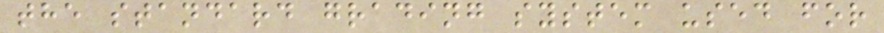the standard grading system used for
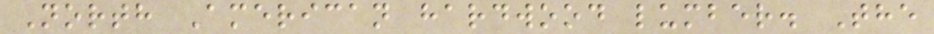North American hardwood lumber. The
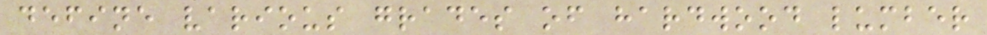define various grades of hardwood lumber
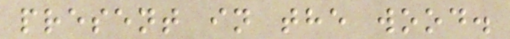present in the wood.
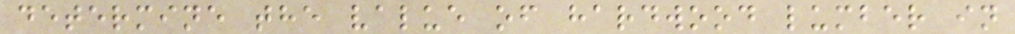determine the value of hardwood lumber in
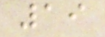19
